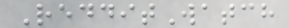RedditWatch
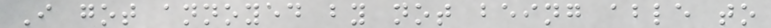I got annoyed by not being able to
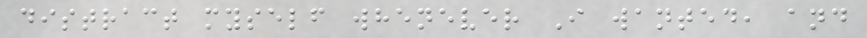distract myself whenever I wanted, and
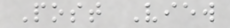Post View
